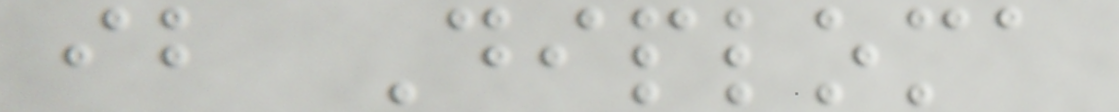ib Diploma
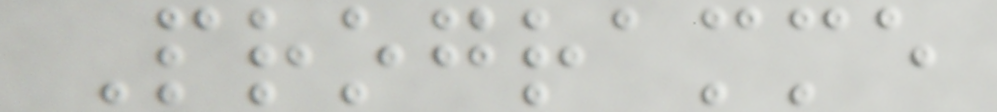Programme
